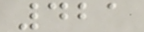421
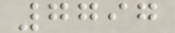7797
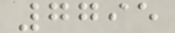7795
